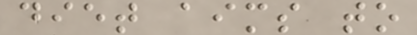diet aims to
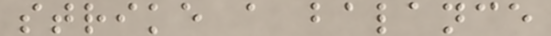strike a balance
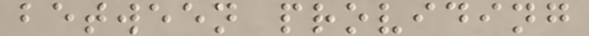between providing
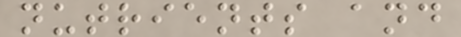nutrients and
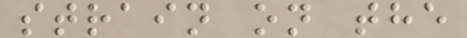strain on the
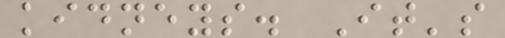kidneys. It's
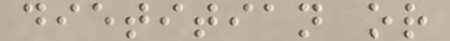dietitian or
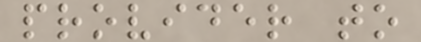provider to
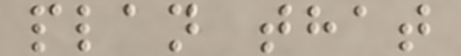plan that
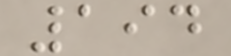194
